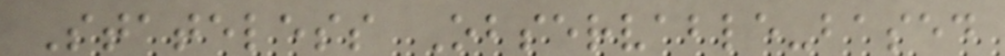Stateless Observable-based
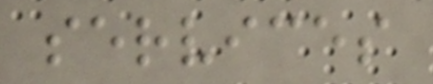services
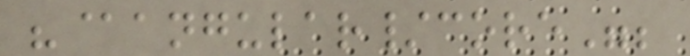"@angular/core";
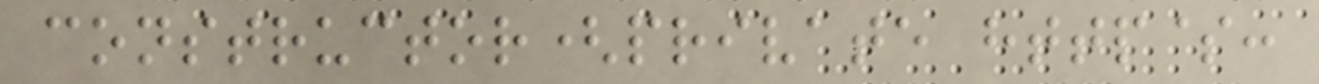constructor(private http$:
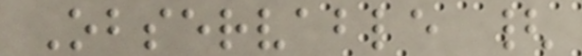Observable {
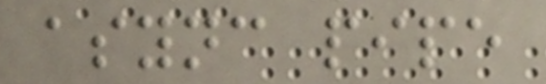async pipe
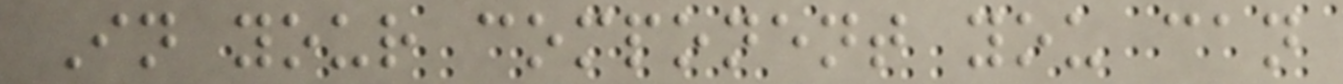In your component you can
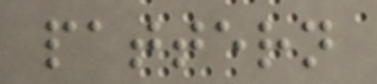pattern
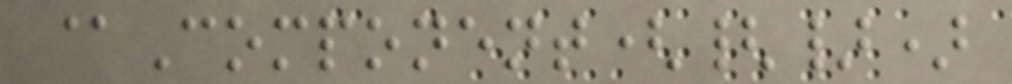@Component({})
